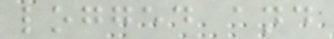logged and
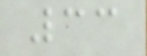33
